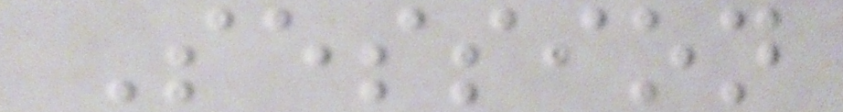Session
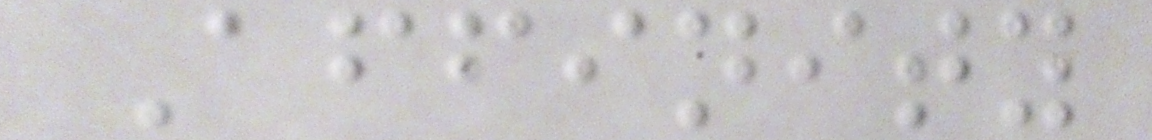Affinity
